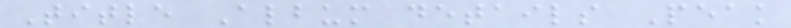Title Album details Peak
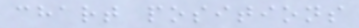chart positions
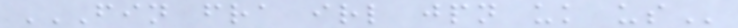FIN FRA IRL JPN UK US
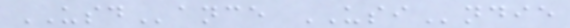USDance USIndie
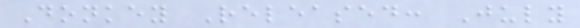Donkey Released: July
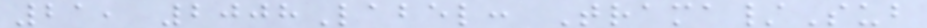21, 2008Label: Trama/Sub
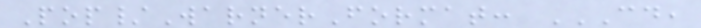Pop/WarnerFormat: CD,
